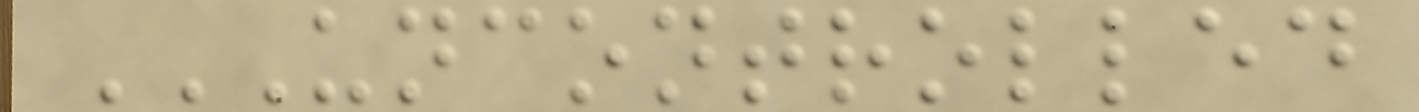UNCONTROLLED
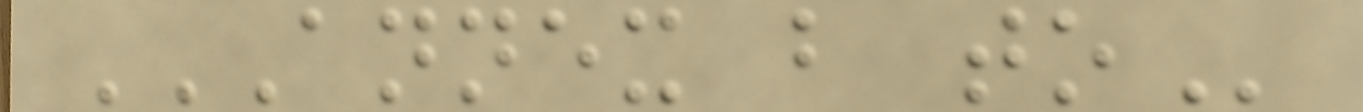ANNEX B TO
